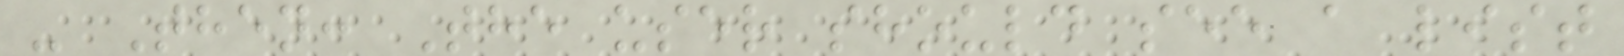- Then: The user should see a list
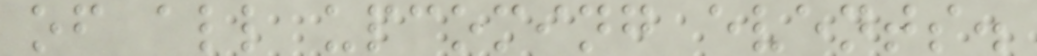of all upcoming events.
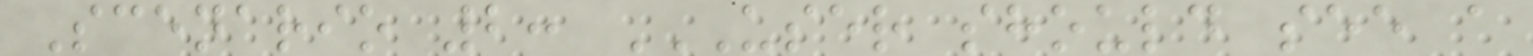Scenario 2: USER SHOULD SEE A
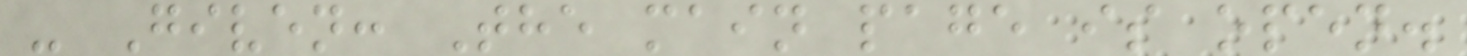- Given: The main page is open.
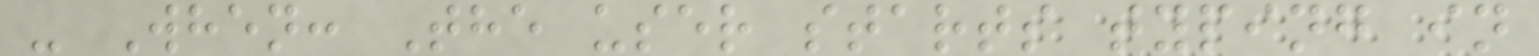- When: The user starts typing in
